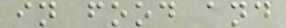in food and
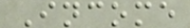Income
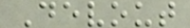Devout
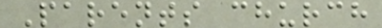Parents church
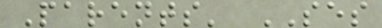Parents' SES
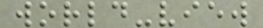world-view
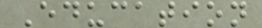Education
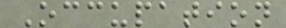Occupation
